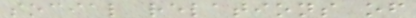social relations of
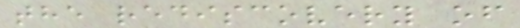the rediscovery of
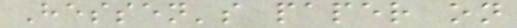Hessen's paper on
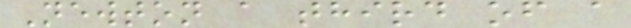Newton a third of a
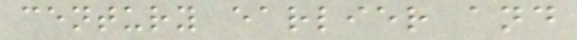century earlier and
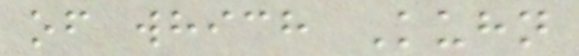of which Kuhn
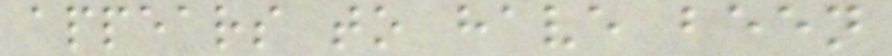appears to have been
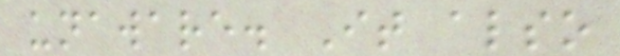unaware. It also
